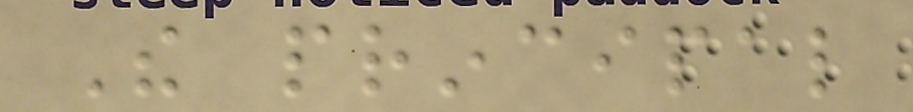The principal
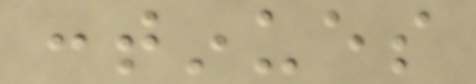continues
